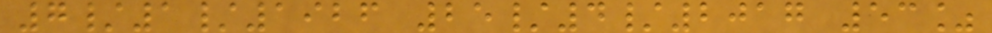7/1/1926 25/4/2017 53%
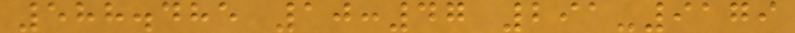588.485 10:47 291-9179
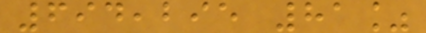694,295 81%
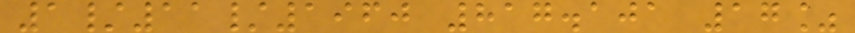1/11/1960 817.101 17%
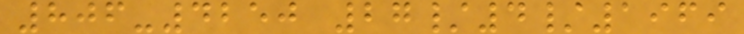806-4250 27/4/1969
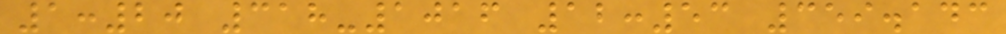1:20 318-1016 12:53 359.143
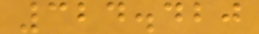324.420
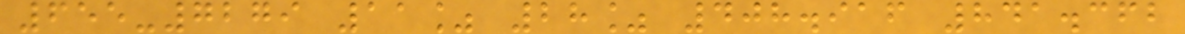655-7279 11% 28% 408.916 841.362
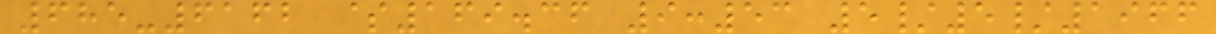685-6162 $169.36 9:53 5/5/1966
